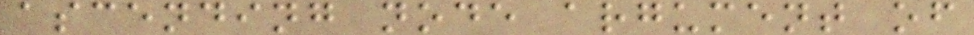ascending node argument of
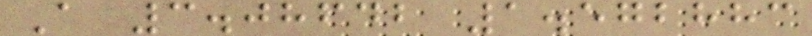A 3.08642 1.572883
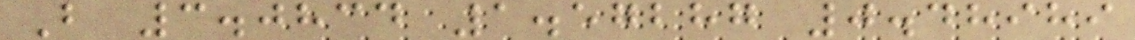B 3.0834 1.57287 0.48989
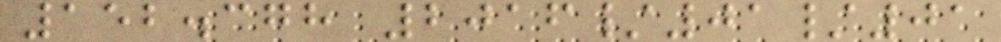152.378 2016/01/01
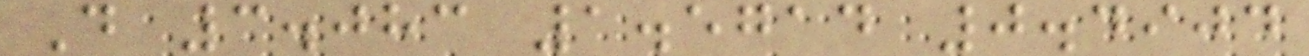D 3.083 1.5714 0.4904
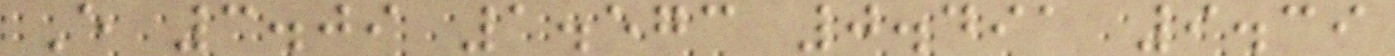E 3.09 1.573 0.491 9.39
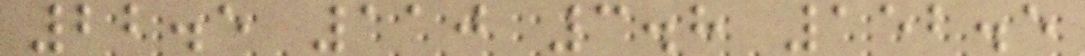22.5 110 3.8 152.5
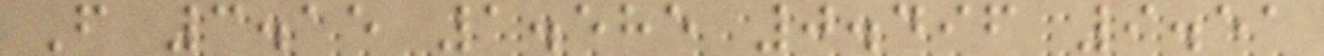F 3.15 1.585 0.496 9.51
